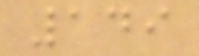149
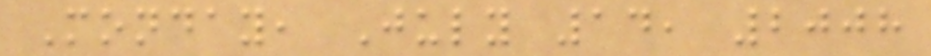Monday, July 14, 2008
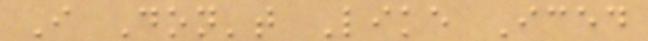I Don't Like Iced
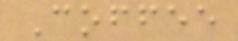Coffee
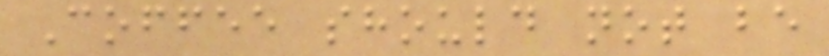Coffee should not be
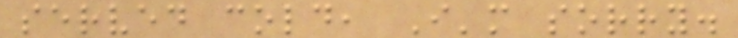served cold, I'm sorry.
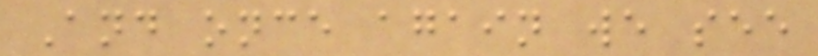And once again we see
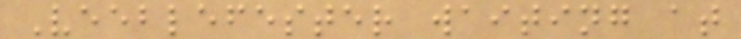Veeblefester waiting at
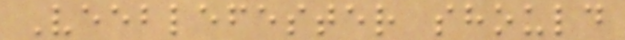Veeblefester should
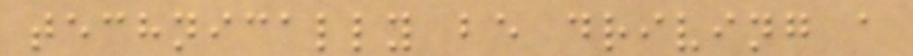technically be driving a
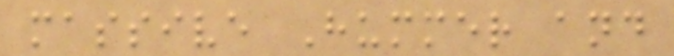massive Hummer and
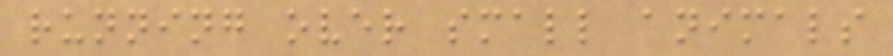running over small animals
